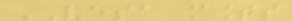VESA mounts
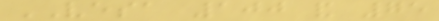VESA 100 and 75
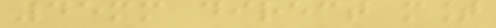45mm direct mount
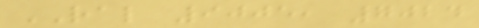RAL 9005, 7024
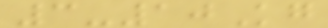3-10Kg
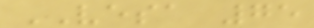VESA 75
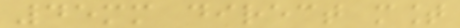45mm direct mount
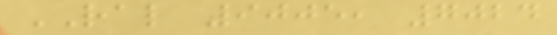RAL 9005, 7024
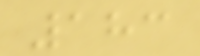183
